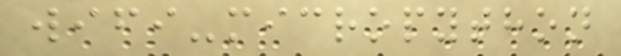wifi-micropython
